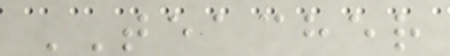TEACHER
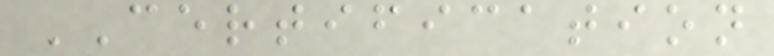CERTIFICATION
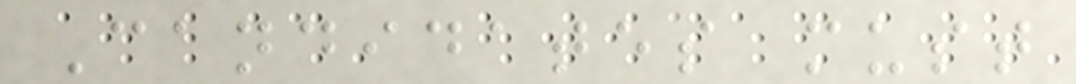Candidates must
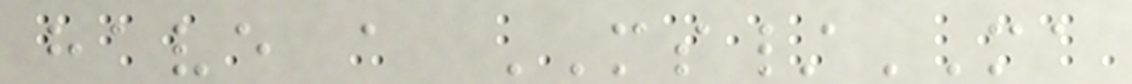have a MS/MA
